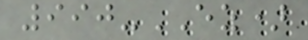990-EZ)
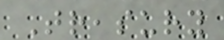Treasury
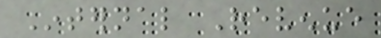Internal Revenue
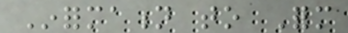Information to Form
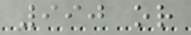990 or
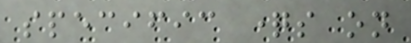specific questions on
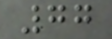77
